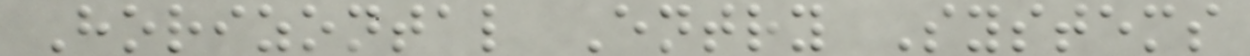Horizontal Entry Systems
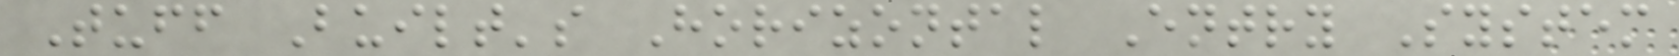Tuff Built's Horizontal Entry System
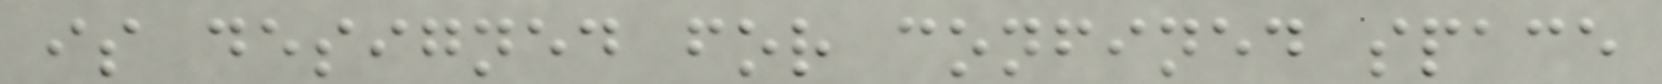is designed for confined space
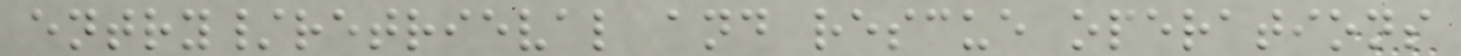entry/retrieval and rescue operations
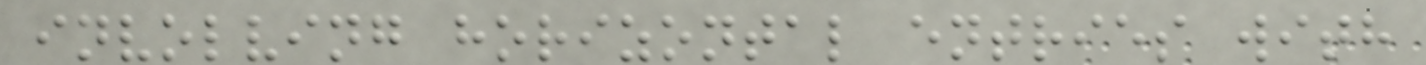involving horizontal entries with
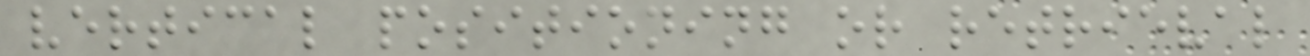vertical positioning or retrieval
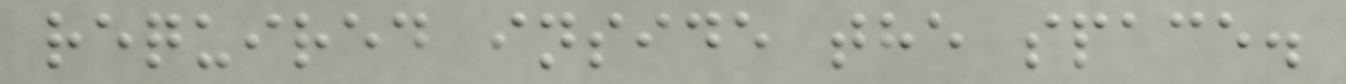required inside the space.
